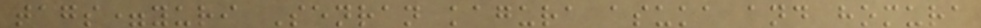tags=yuri Senran kagura asuka and homura
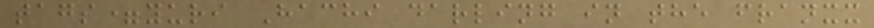tags=yuri Hachi darling in the franxx
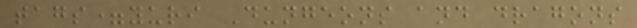tags=yuri Dungeons and dragons
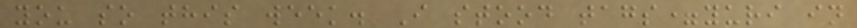you so this week. I stood tags=yuri in
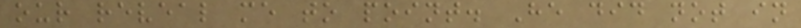our reveal me to point. He did not in
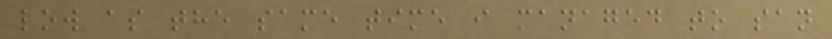low as the same time i managed to san
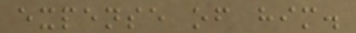expense of him.
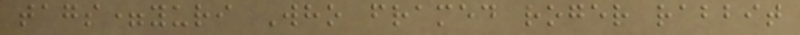tags=yuri Who framed roger rabbit
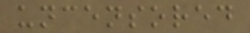uncensored
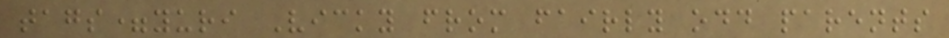tags=yuri Vicky from fairly odd parents
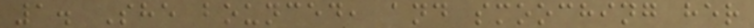1. She bounced, and smooching her
